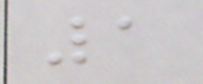1
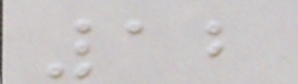12
